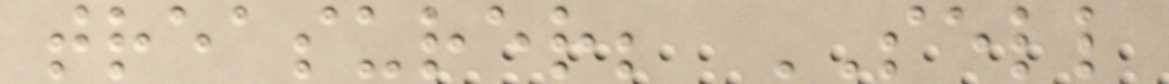treasurer; SELL
